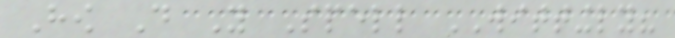How Do You Spell WITTINGLY?
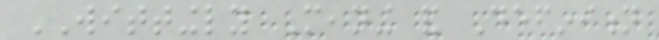WITTINGLY Meaning and Definition
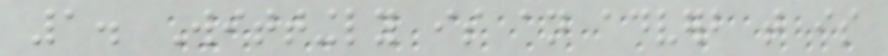1. Wittingly is an adverb that is
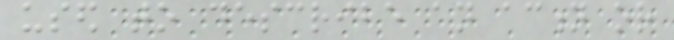used to describe an action or
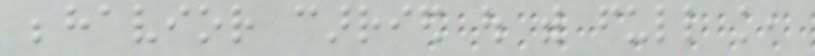behavior carried out with full knowledge,
